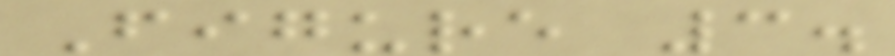Figure 3.
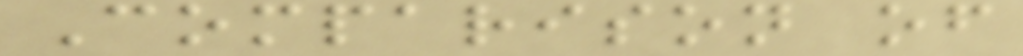Comparison of
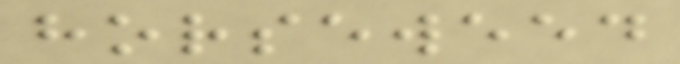horseweed
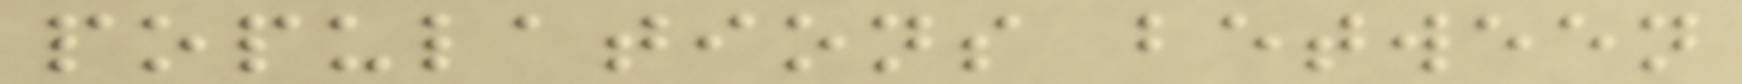populations between
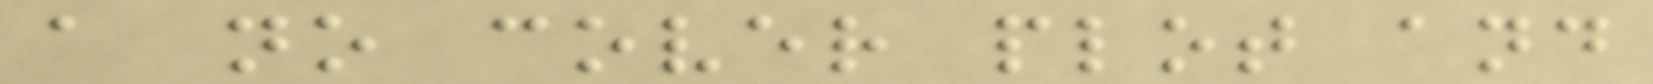a no cover plot and
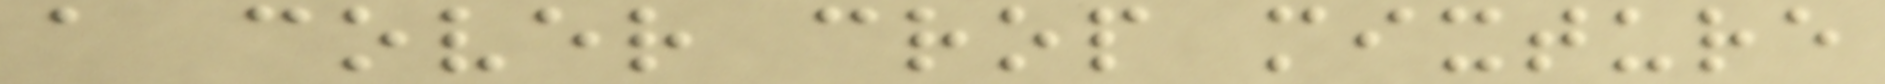a cover crop mixture
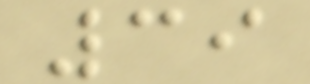39
